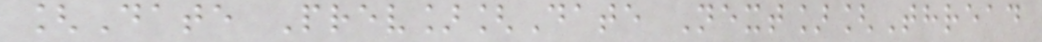[Date Prev][Date Next][Thread
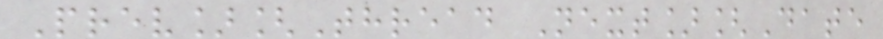Prev][Thread Next][Date
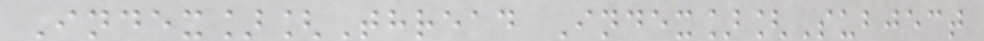Index][Thread Index][Subject
